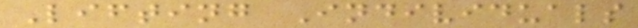Lifting Individuals
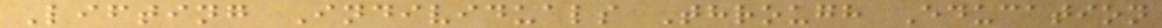Lifting Individuals Through Education
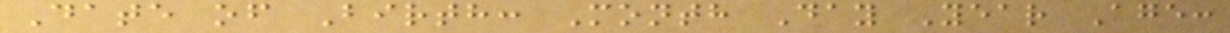Date of Birth: Month Day Year Age:
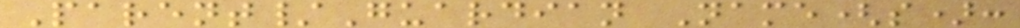Parent/Guardian Name(s):
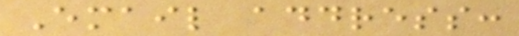Email address:
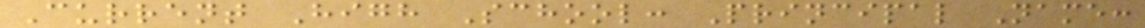Current High School: Principal Name:
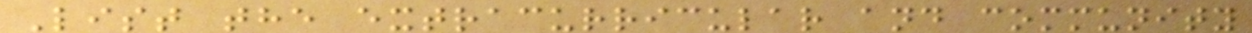List the extracurricular and community
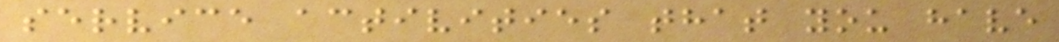service activities that you have
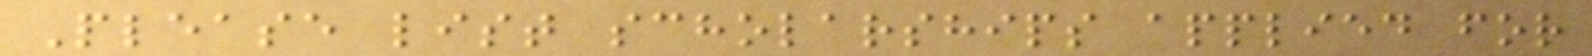Please list scholarships applied for
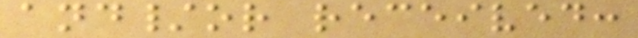and/or received:
